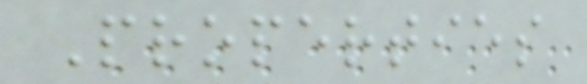Properties
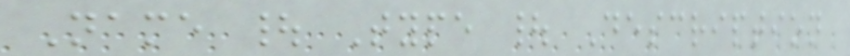Name | Type | Description
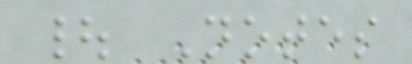| Notes
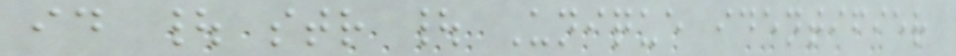id | str | Unique identifier
